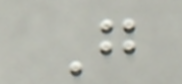G
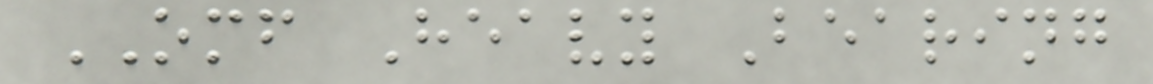OMF Heavy Bearing
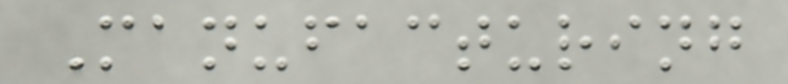Manufacturing
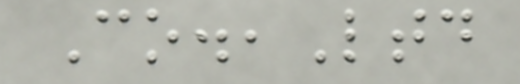Co.,Ltd
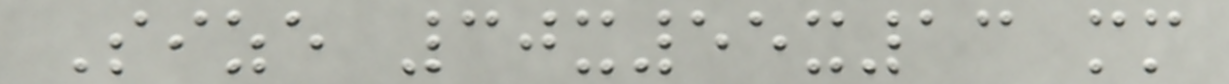Size 30x55x13 mm
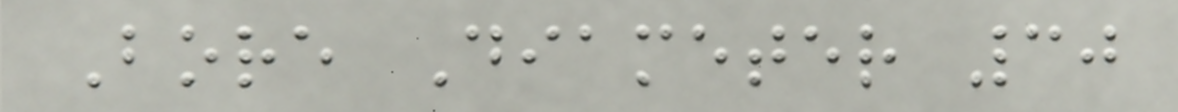Bore Diameter 30
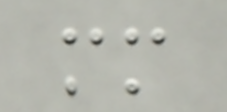mm
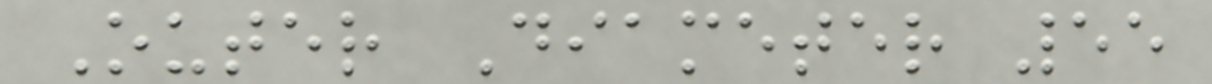Outer Diameter 55
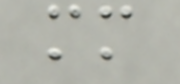mm
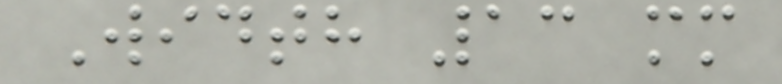Width 13 mm
